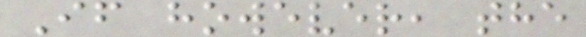If however, the
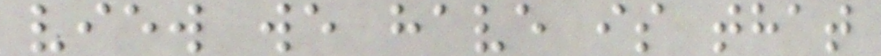view we have is that
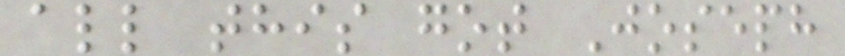all this got Joseph
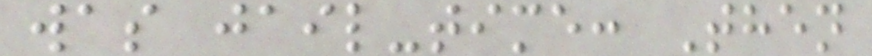was jail-time: Then
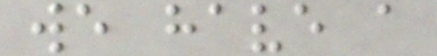we have a
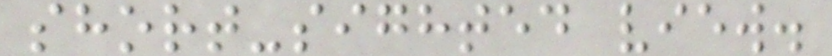short-sighted view.
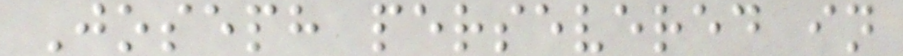Joseph persevered in
